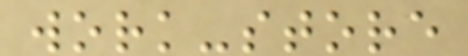work-store
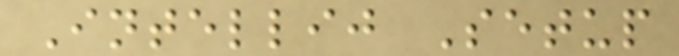Intellij Setup
